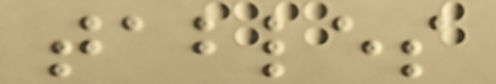tables
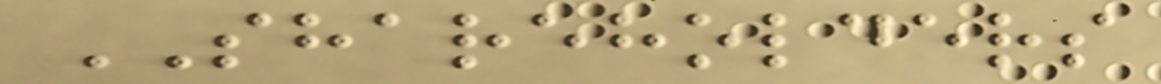SHAREHOLDERS
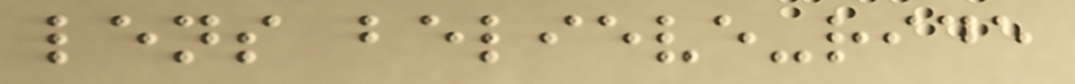lens believe-ride
